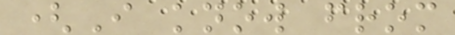(I know from
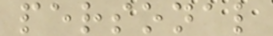personal
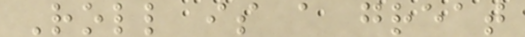Roll is a great
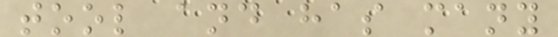tool and has many
